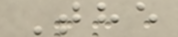The
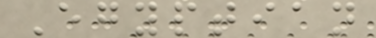Egyptian
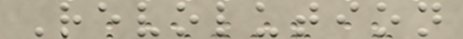Revolution
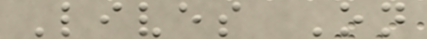Lives On
